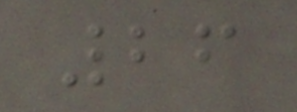26
